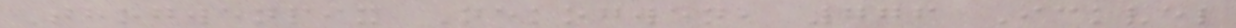Thogwenpix Nekogwen, 776 Ickvel
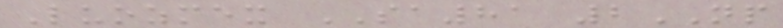Luozmex SA81 2NP
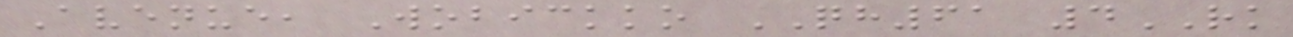Avenue, Wobickko QH61 4RK
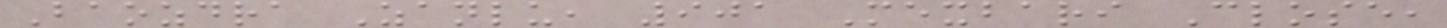Baozdra Zanlu, 901 Mexbari Close,
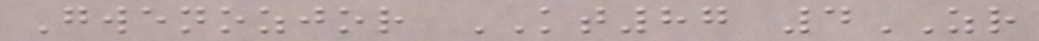Gwenozjor KT87 4ZR
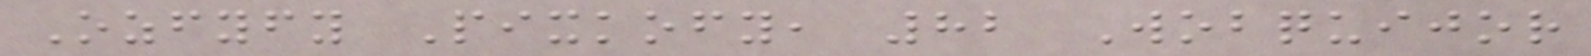Ozfyfy Pixkofy, 82 Wobquijor
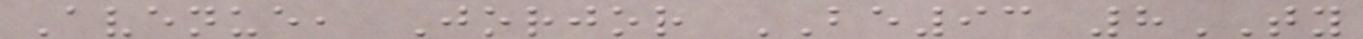Avenue, Jorjor BE93 8TY
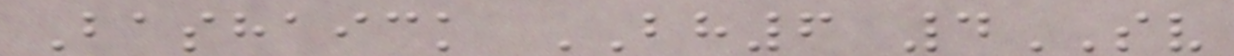Bashaick BH6 4SV
